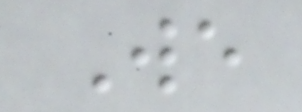We
